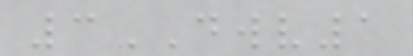3DWV1
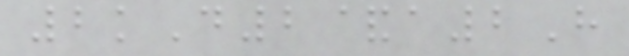2kD2&a2H
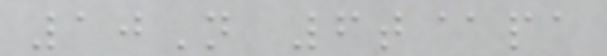10N 6t@pa
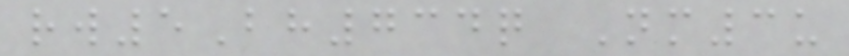rw5Bh734q Nm3u
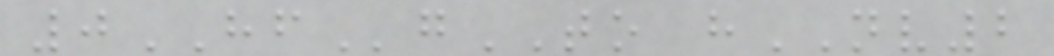0HFgTO hNV2
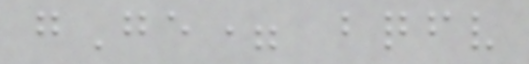gGe= bqfv
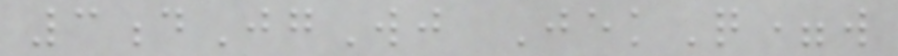3dJgWj JekQ=w
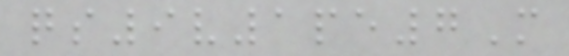qs9v1pe7M
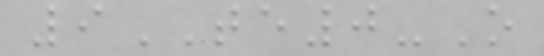9TE0-O
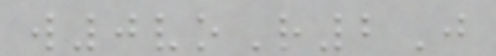w0voR2J
